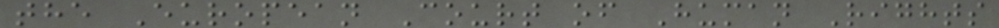the European Court of Human Rights
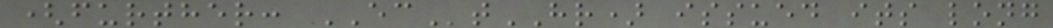(further: ECtHR) issued its long
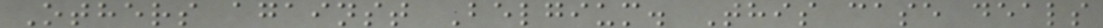Others against Belgium. This case deals
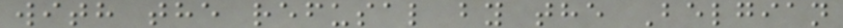with the refusal by the Belgian
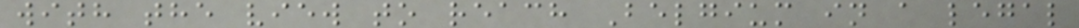with the view to reach Belgium in a legal
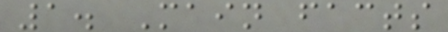1. Main facts
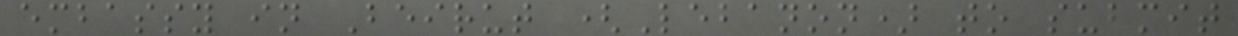embassy in Beirut (Lebanon) to submit
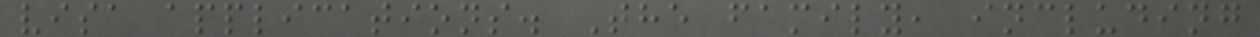visa applications. The family, including
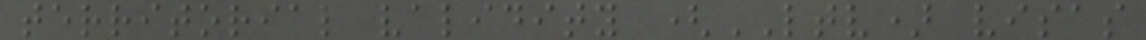territorial validity (LTV) visas
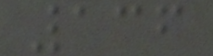136
